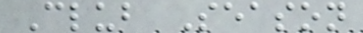Club Season
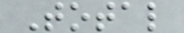Total
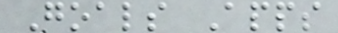Goals Apps
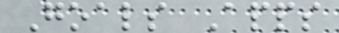Goals Apps
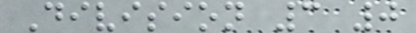Division 3 0
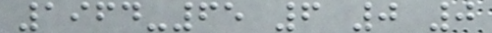1964-65 6 0 0
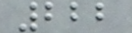222
